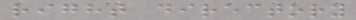right directory
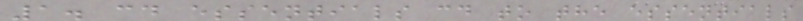1. cd essentials cd to the essentials
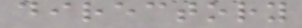directory
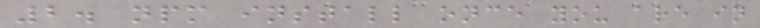2. npm install once you are in
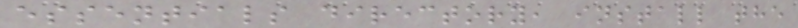essentials directory, install the
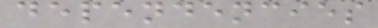dependencies
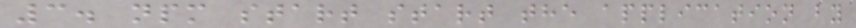3. npm start start the application by
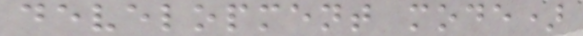development mode)
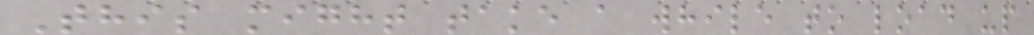This might take a while to load up
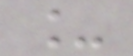_
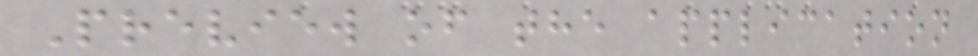Preview of the application
